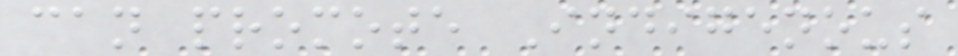can promote Indigenous
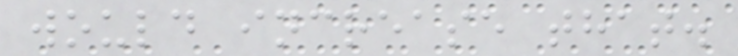would increase that.
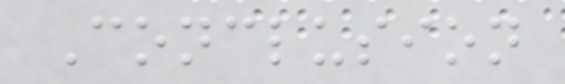Conclusion
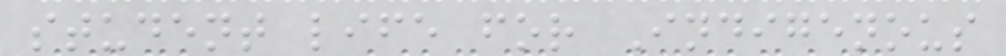student life for Indigenous
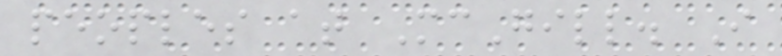peoples at McGill. I
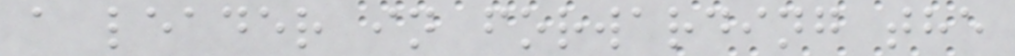a leader in forwarding the
